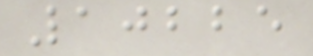10225
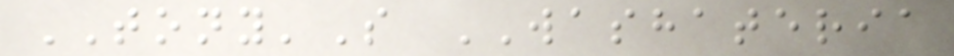TONY'S WASHATERIA
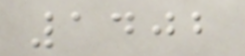1402
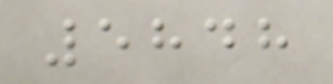5848
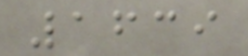1639
